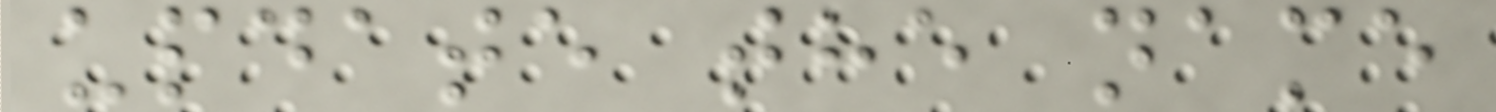update the name
